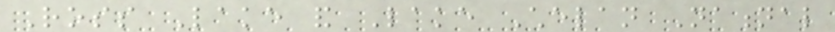Ross Lake and Lake Chelan National
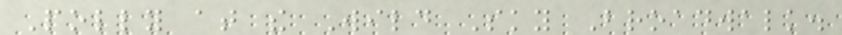Polly at the Wild Sky Broadwalk.
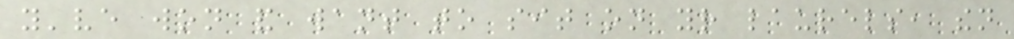you've won and want to sit on your laurels, then
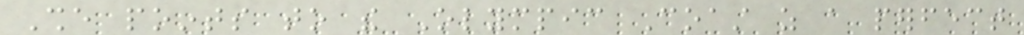She points to the Olympic Coast as a perfect
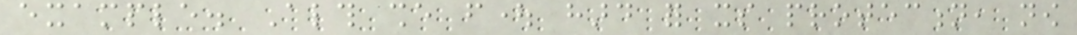example. Although she fought hard for its protection, now
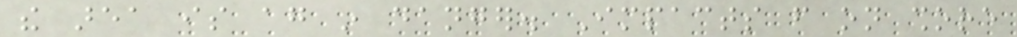the area is again in danger. Impacts from on shore
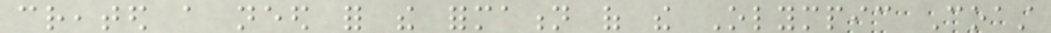created a need for the formation of the Olympic Coast
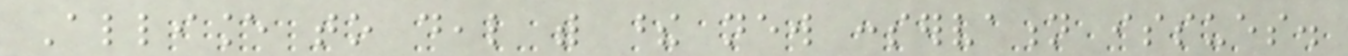Alliance to deal with these new conservation issues.
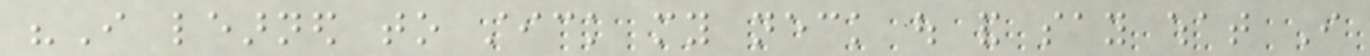"I learned to stick my neck out and say what I
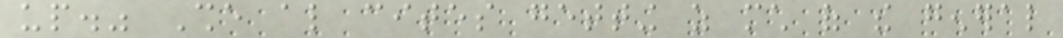up." She also cites getting as much of the general
